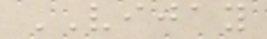VIJAY
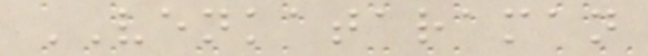VENKATARAMAN
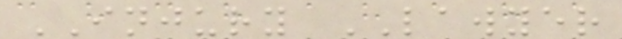INJURY LAWYER
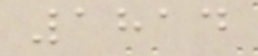1814
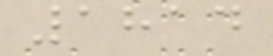1814
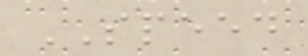SPEED
